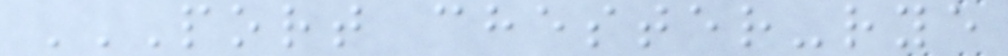PORT CHESTER-RYE
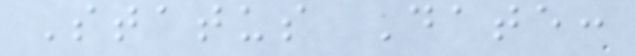Status Date:
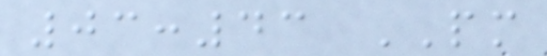03:43 PM
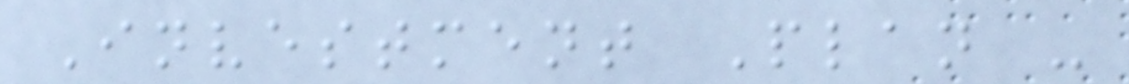Investment Plan -
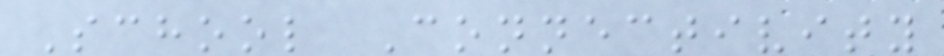School Connectivity
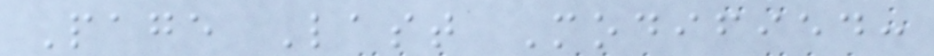Page Last Modified:
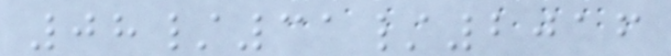08/31/2016
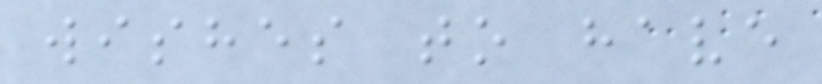wishes to have
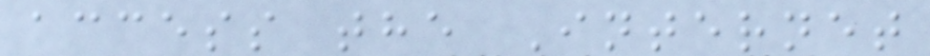access the Internet
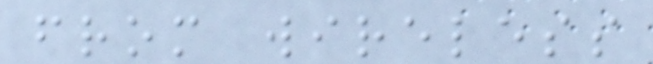from wireless
